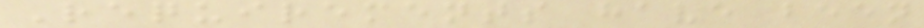Requirements have been
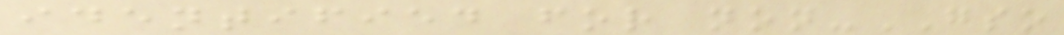identified for non-GSO
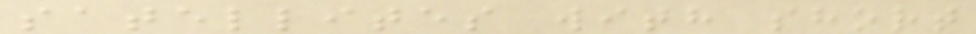satellites with short
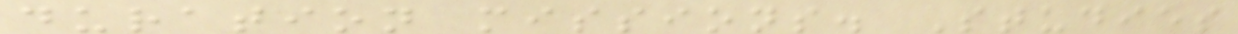duration missions. Studies
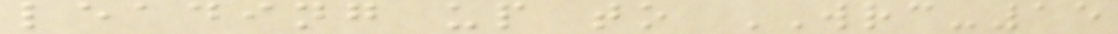leading up to WRC-15
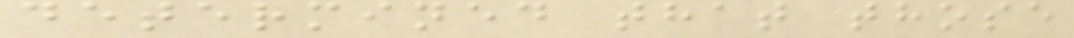determined that those
